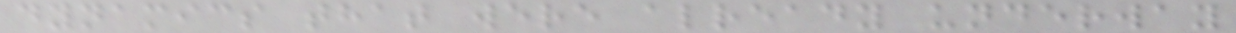dynamics that were already underway
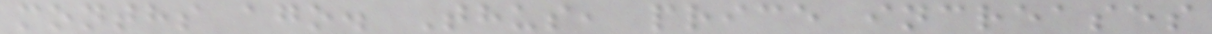months ago. Thus, price increases
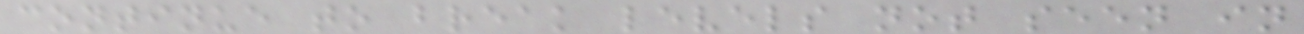continue to break levels not seen in
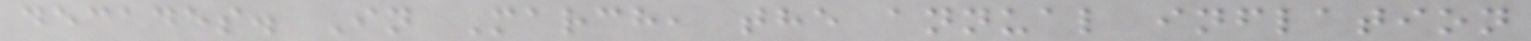decades. In March, the annual inflation
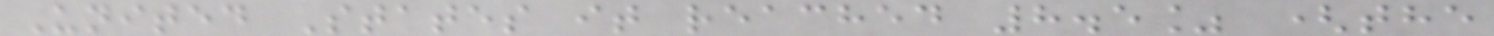United States it reached 8.5% (the
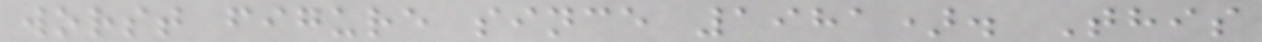worst figure since 1981). This
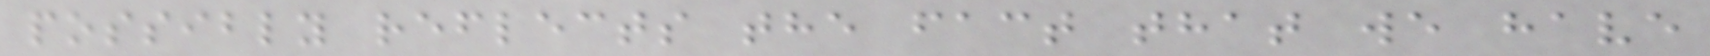possibly reflects the fact that we have
